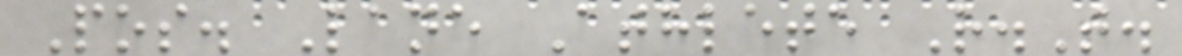Pos. Lane Athlete R.T.
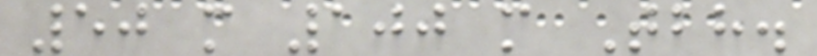50 m 100 m Tbh.
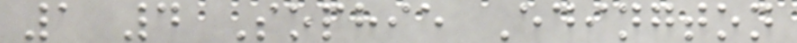1 4 Sophie Edington
